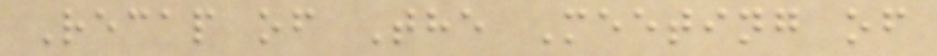Recap of The Meeting of
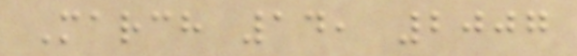March 14, 2007
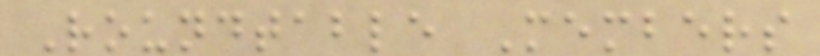Roundtable Members
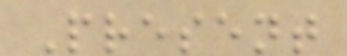Present
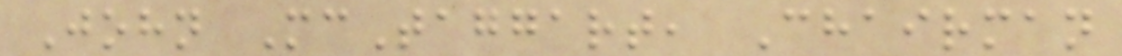John McTaggart, Chairman
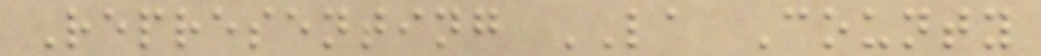Representing LA County
